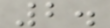2.
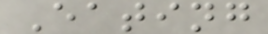Eating
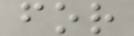for
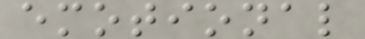emotional
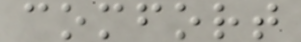comfort
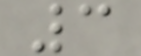3
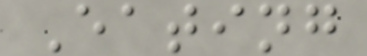Eating
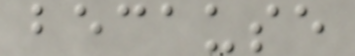because
